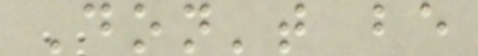Don't be
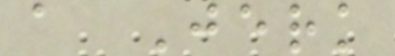a Jerk
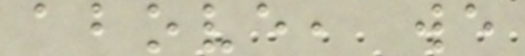above, we
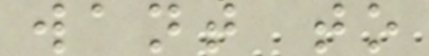want to
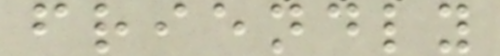friendly
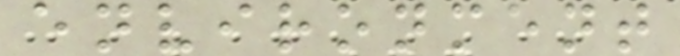environment
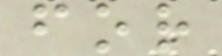for
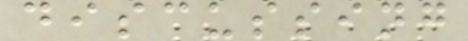discussing
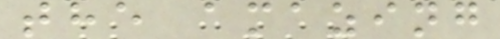the amazing
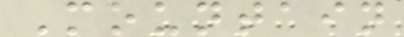Mountain
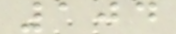104
